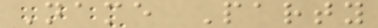Name Party
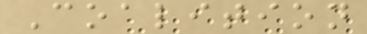Coalition
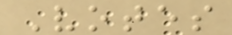Votes
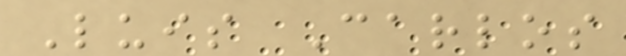Luis Carlos
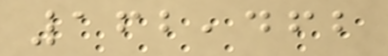162,462
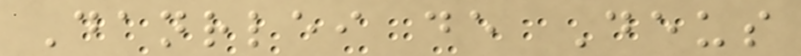Danrlei de Deus
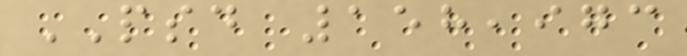PSD 158,973
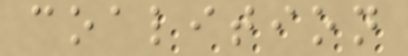coalition
